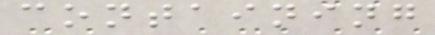containing
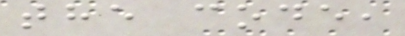the code,
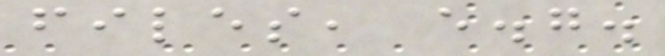files, e.g.
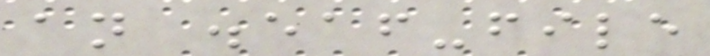an .eaf-file
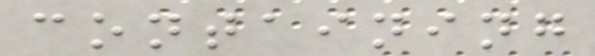containing
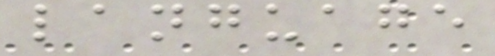language
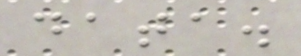data.
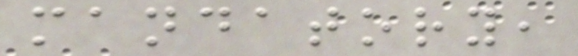mandatory,
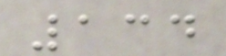134
